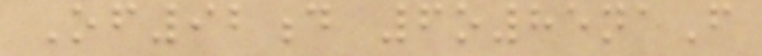Of92d 6o85naF
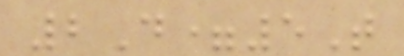2D=5T
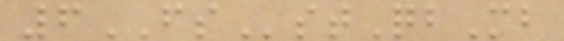6FSstQbMb
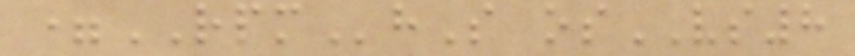=RPMhS osVS8
